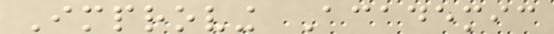Improving Academic
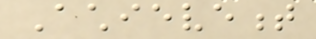Achievement
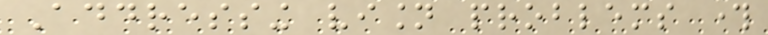Addressing vision problems through
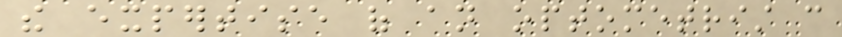the expertise of an optometrist can
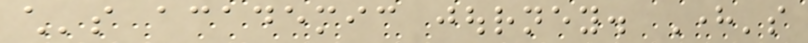child's academic journey. Here's
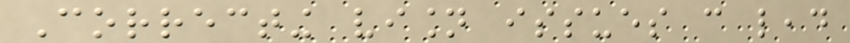Correcting vision issues can lead
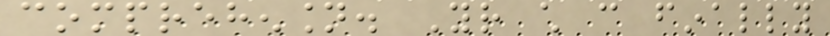comprehension. Your child can finally
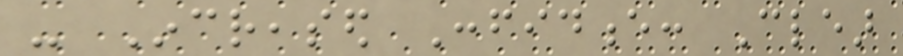- Increased Confidence: Clear
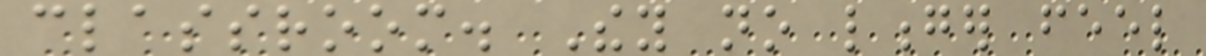classroom. They no longer feel
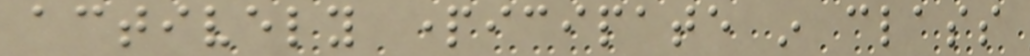actively participate in class
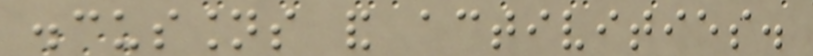discussions and activities.
